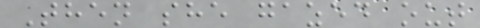Then she gazed out
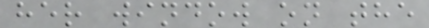her window on the
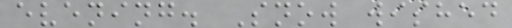evening. Snow wished
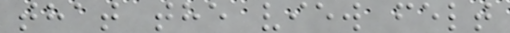that the view felt
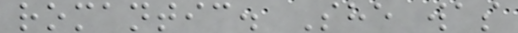romantic. She was
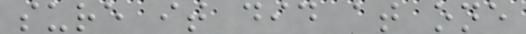sure it did at one
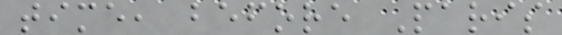time, before Paris
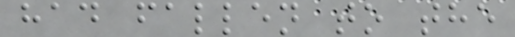had fallen to the
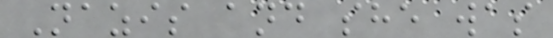Nazis and she was
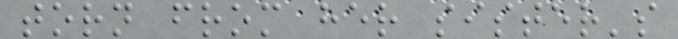torn from her sister's
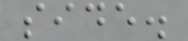side.
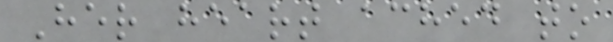Her heart ached to
